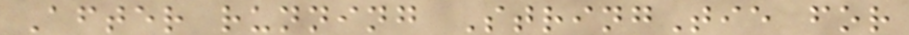After running StringTie for
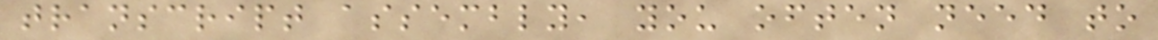transcript assembly, you often need to
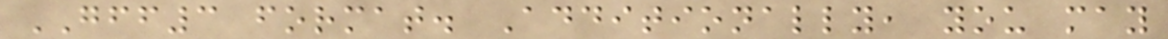GFF3 format. Additionally, you may
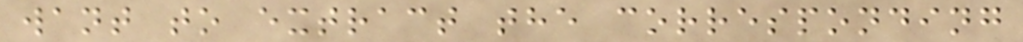want to extract the corresponding
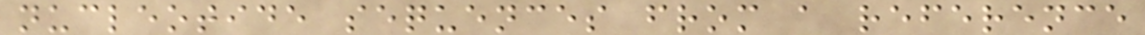nucleotide sequences from a reference
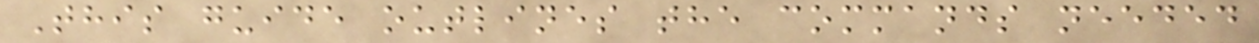This guide outlines the commands needed
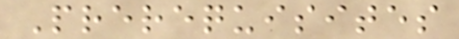Prerequisites
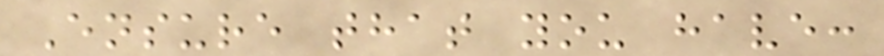Ensure that you have:
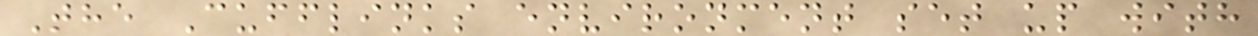The Cufflinks environment set up with
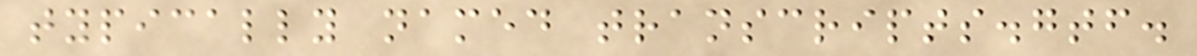typically named transcripts.gtf.
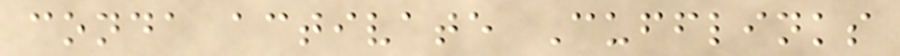conda activate Cufflinks
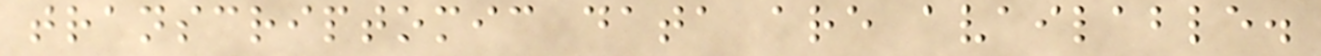transcriptomic data are available.
